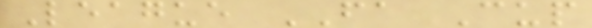League FA Cup
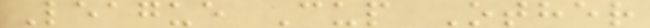League Cup Other
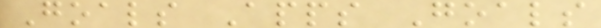Goals Apps Goals
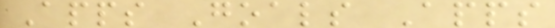Apps Goals Apps
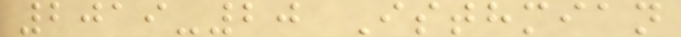2019-20 Isthmian
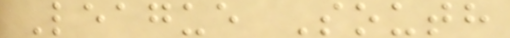League South
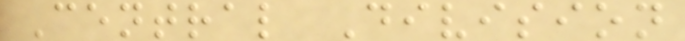Central Division
